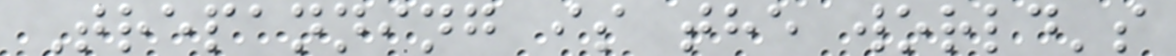Trepanning is the world's
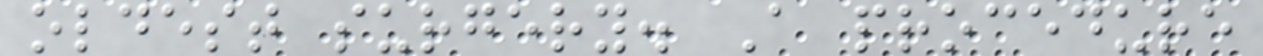oldest surgery. A procedure
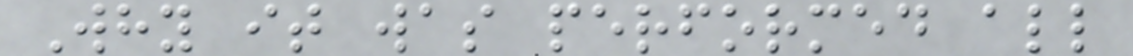Why it was performed all
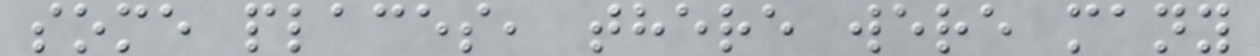some places, there were many
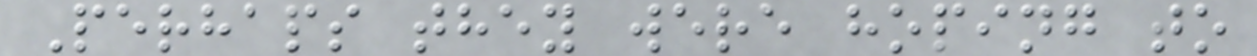Perhaps they were hoping to
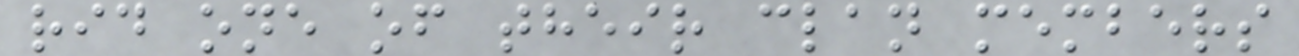rid one of their clan members
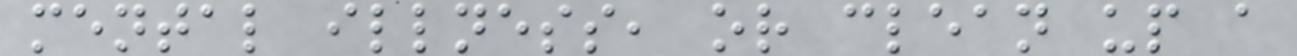mental illness, or clean up a
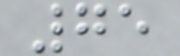75
